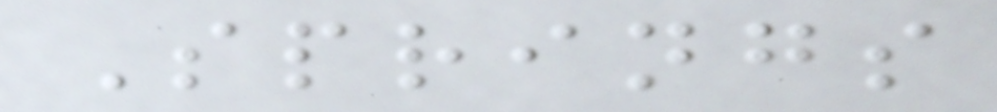Springs
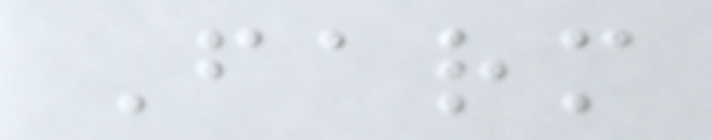Farm
